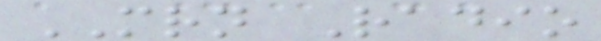MRN Radio
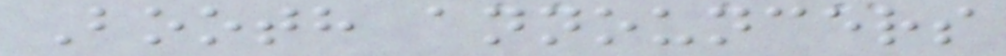Booth announcers
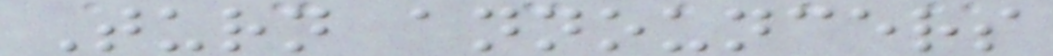Turn announcers
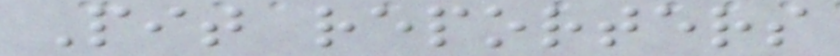Pit reporters
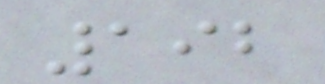192
